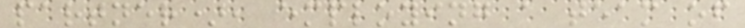partner), employing a team of
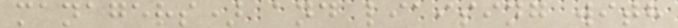managers) and liaising with
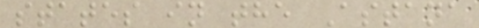states in the Astana
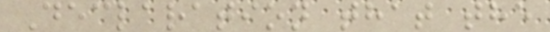Declaration that the
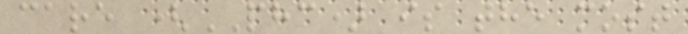care (PHC) is the most
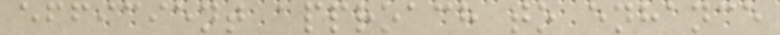efficient approach to enhance
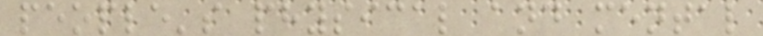people's physical and mental
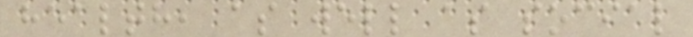health, as well as social
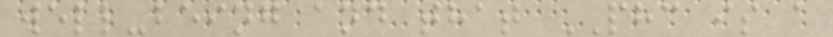well-being and that PHC is a
